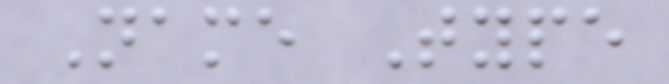Name Type
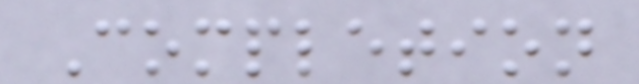Completion
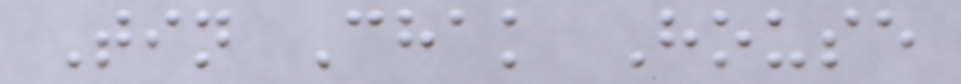Tin Chak House
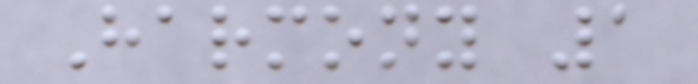Harmony 1
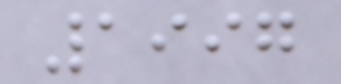1997
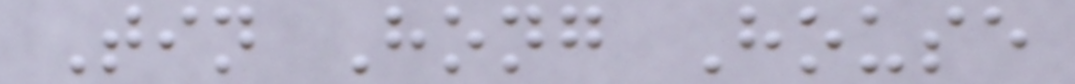Tin Hong House
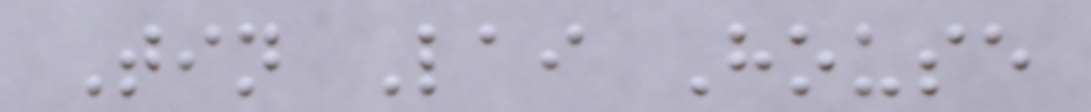Tin Lai House
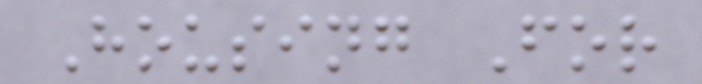Housing For
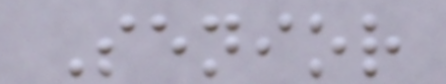Senior
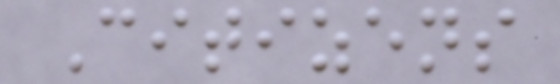Citizens
